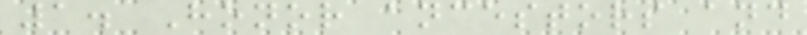1. Honor ancestors and
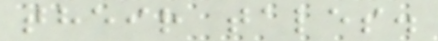their tales.
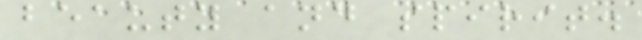beauty and spirit.
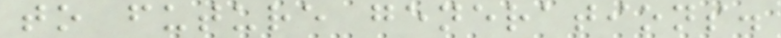to future generations.
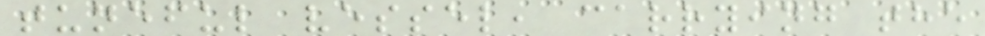tuneful vessel, carrying the
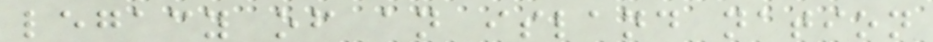legacy of an island nation
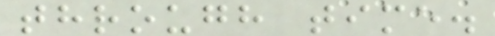through time.
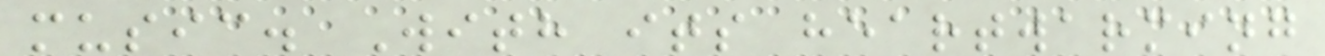music. With its heartwarming
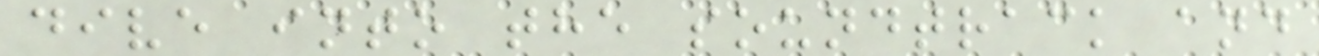dive into the soundtrack and
